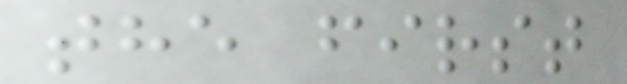the first
